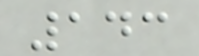143
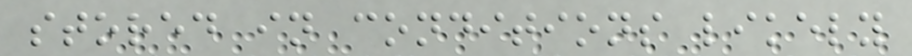stored in conditions likely
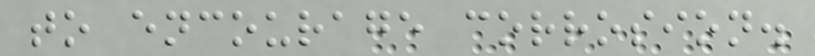to encourage corrosion.
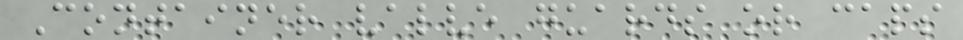Container valve guards or caps
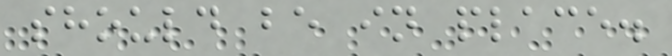should be in place.
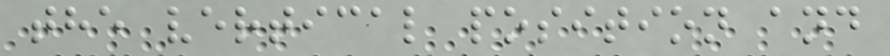the vertical position and
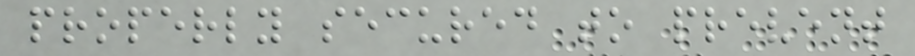properly secured to prevent
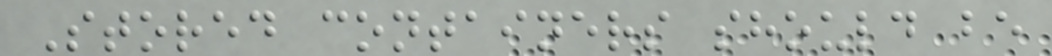Stored containers should be
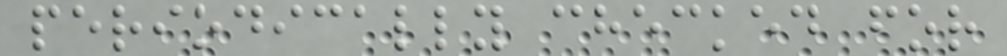periodically checked for
